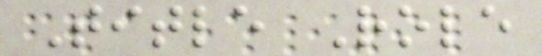Title Role
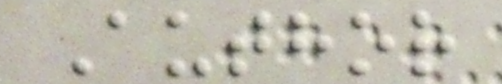Author
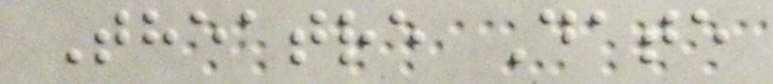Theatre Date
